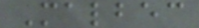Malbec
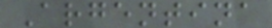Argentina
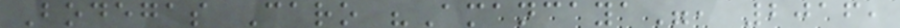Bodegas Caro "Amancaya", 2016,
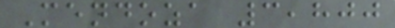Mendoza 3,800
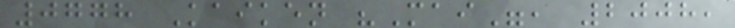0778 Kaiken "Mai", 2008,
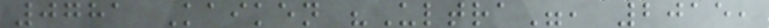0781 Kaiken "Ultra", 2015,
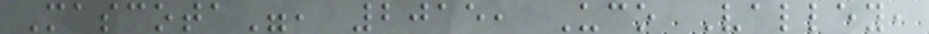Mascota", 2015, Uco Valley,
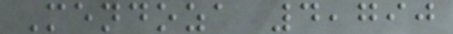Mendoza 4,790
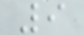9
